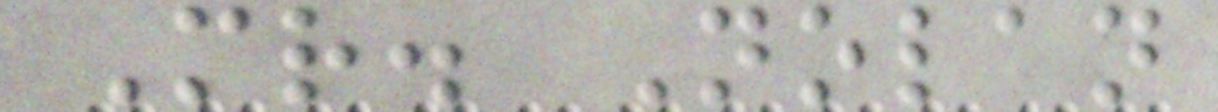Mr. Nolan
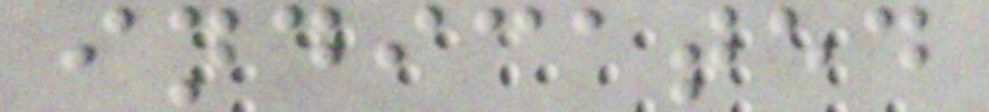indicated
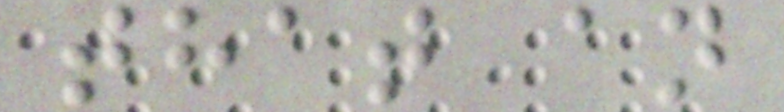that an
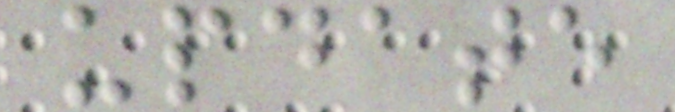update
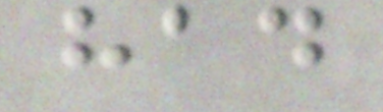had
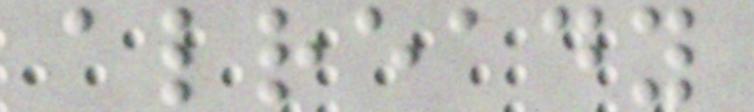already
